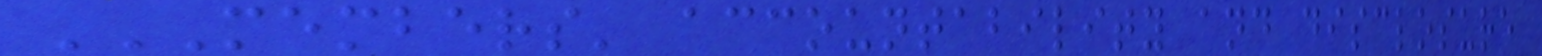MEMBERS' ACCOUNTABILITY AND DISCLOSURE
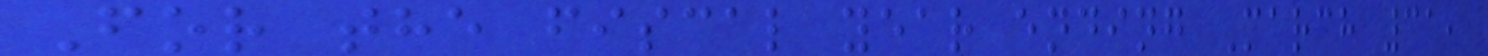For the fiscal year ending March 31,
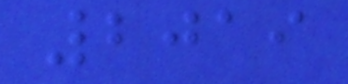2019
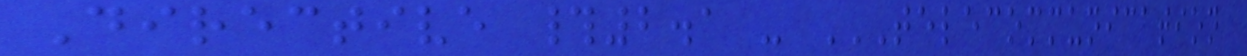Directive #2.1 - TELECOMMUNICATION
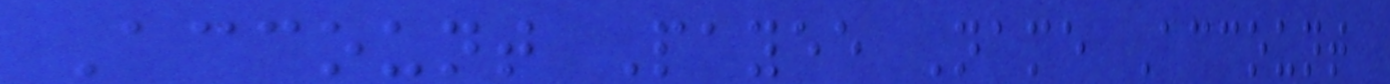Account Payee Name Account
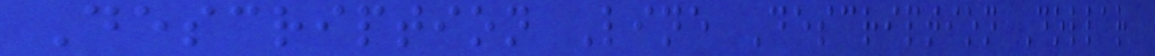Description Line Description Dollar
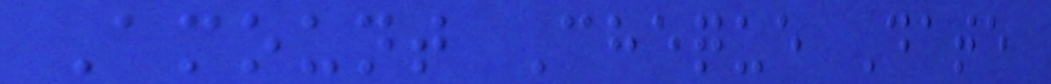Amount Cheque Date
